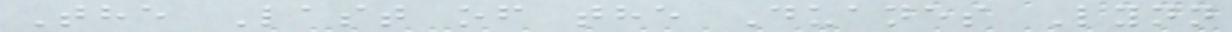The Last of the Duanes Lynn
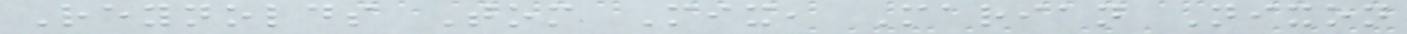Reynolds Tom Mix, Marian Nixon
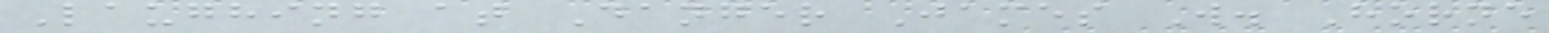Laughing at Danger James W. Horne
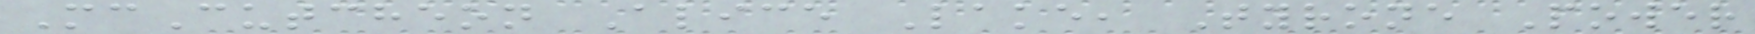McCutcheon Alice Lake, Tyrone Power
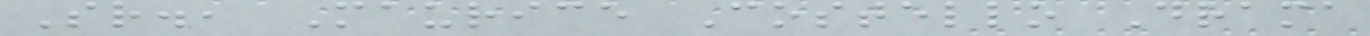Sr., Maurice Costello Drama
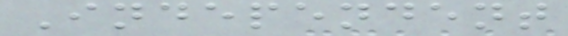Independent
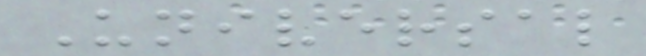Universal
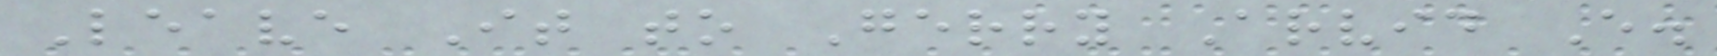Leave It to Gerry Arvid E.
